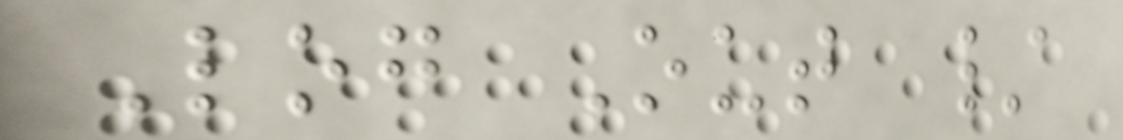Log Out /
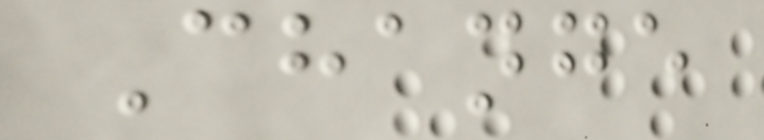Change
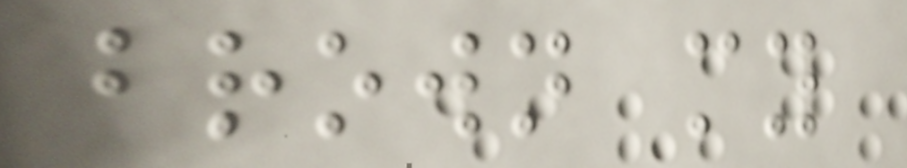brown my
